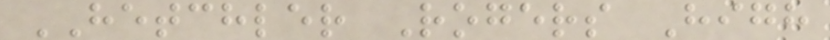HETCHLER Rogers High
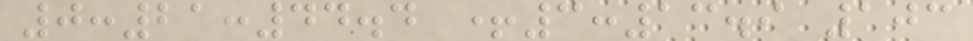0:21:44.4 +3:13.9 103
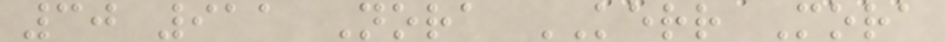30 911 Nora KERR Mora
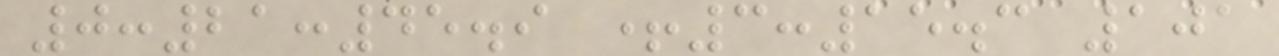0:21:45.9 +3:15.3 101
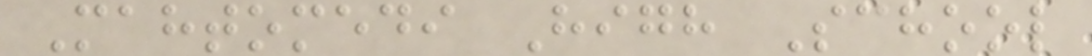Mahtomedi High School
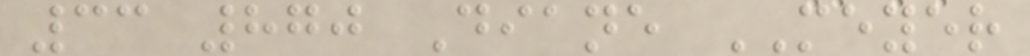33 870 Diane MEYER
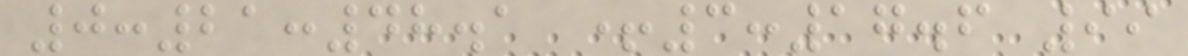0:21:48.1 +3:17.6 99
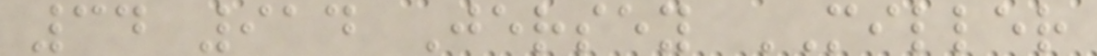34 914 Jersey MILLER
